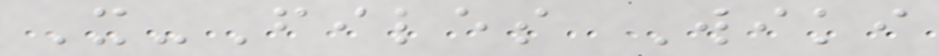X-Files Wiki
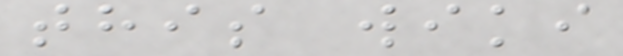this wiki
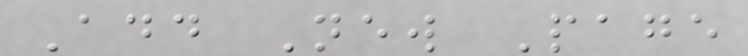Add New Page
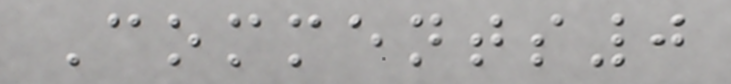Comments0
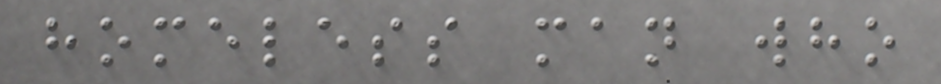homeless man who
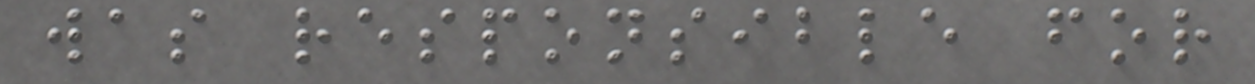was responsible for
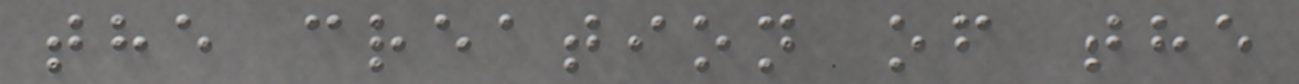the creation of the
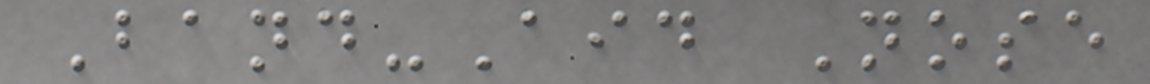Band-Aid Nose
